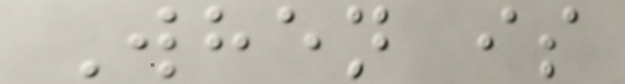When is
